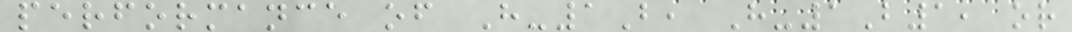performance of H-1B, H-1B1, or
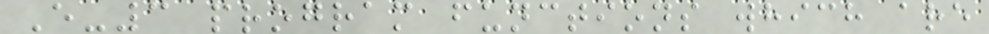E-3 program functions which are
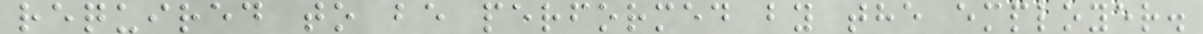required to be performed by the employer.
